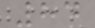84
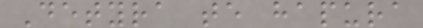Detyra te hapura
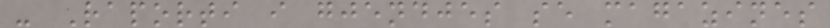- Raporti i gjendjes se magazines
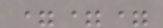===
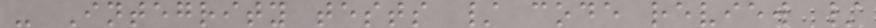- Integrity tests / code review /
